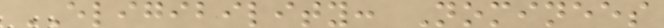ELIGIBILITY: Nominees
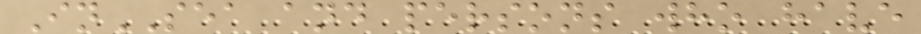InSEA and persons who have
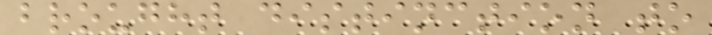brought distinction to
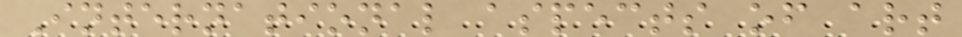International aspects of art
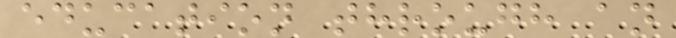education through an
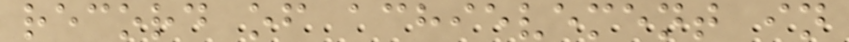record of achievement in
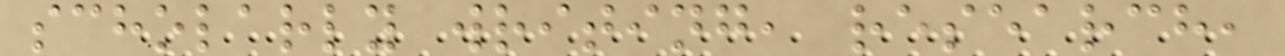scholarly writing, research,
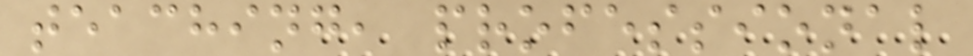teaching, professional
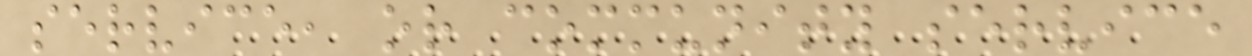service, or community service
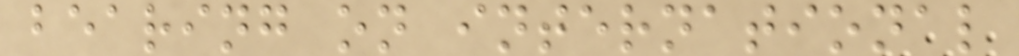bearing on international
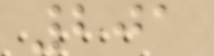201
